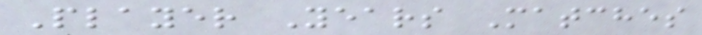Player Years Matches
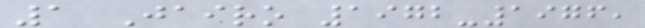1 Jairo 1972-1976,
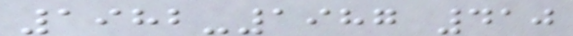1982-1987 410
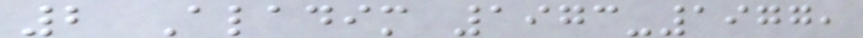2 Aladim 1973-1977,
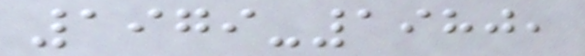1979-1980,
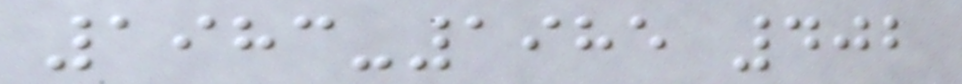1983-1985 402
